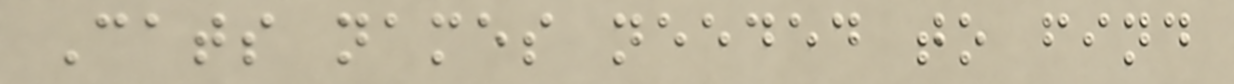Cats names needed to find
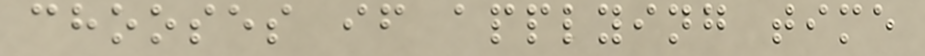chooses if applying time
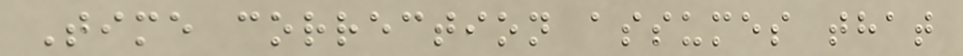Time correction assumes that
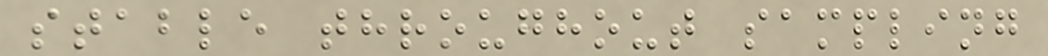stable throughout sampling
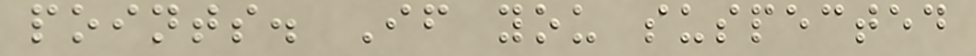points. If you suspected
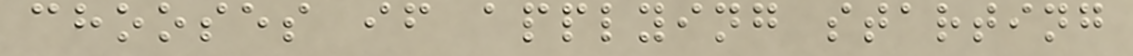chooses if applying starting
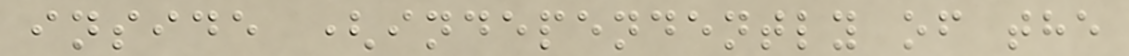inside (independently of the
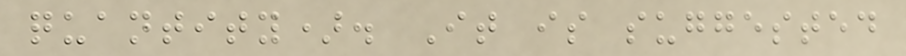quantity). It is suggested
